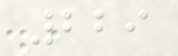229
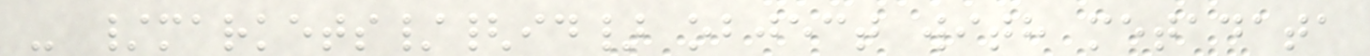- /markets/{id} object with metadata
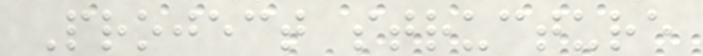Project structure
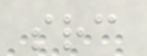src
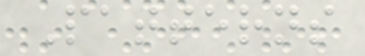Patterns
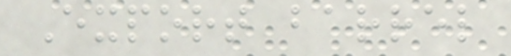Export barrel
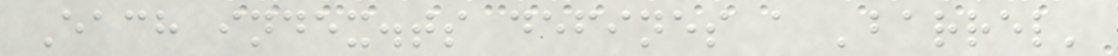Each index.ts defines a 'barrel'
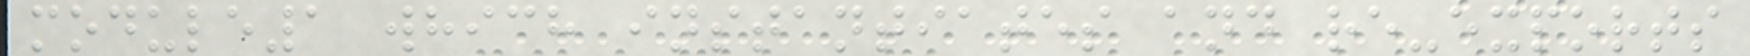module1 which instantiates and re-exports
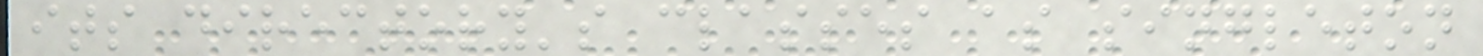its directory's classes as singleton
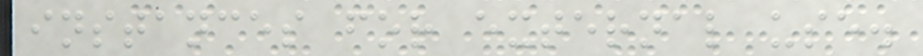instances for external use.
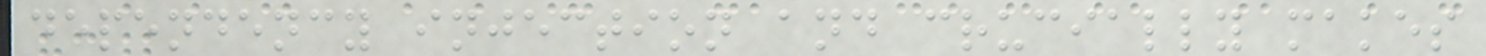dependency injection and crucially makes
